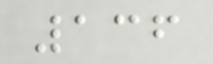136
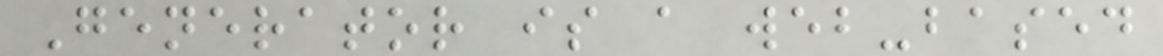Generator is a web-based
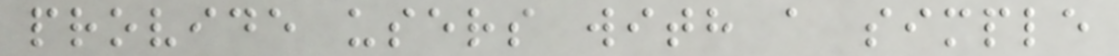provide users with a simple
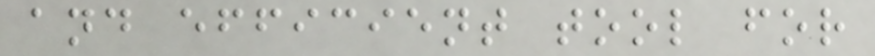and efficient tool for
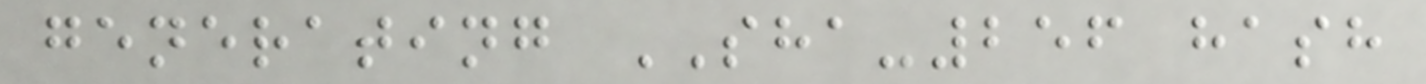generating SHA-256 hash
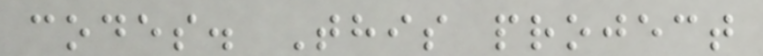codes. This project
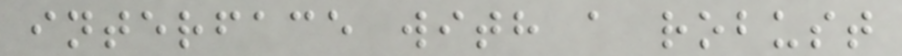interface with a robust
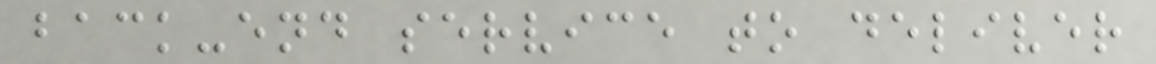back-end service to deliver
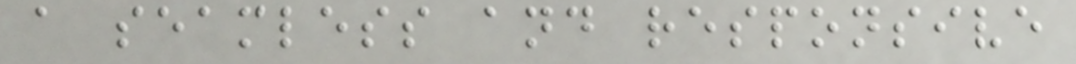a seamless and responsive
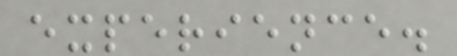experience.
